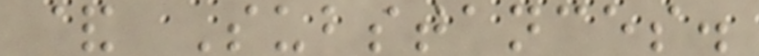& Substances.
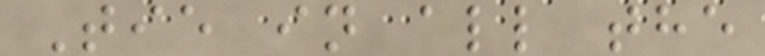Tie in all the
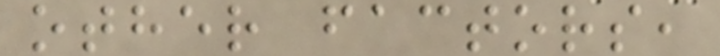other factors,
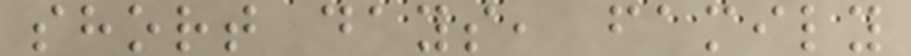short days, family
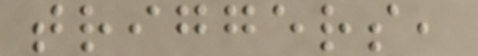triggers,
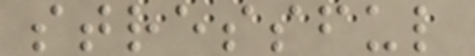stressful
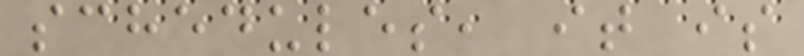schedules, it is
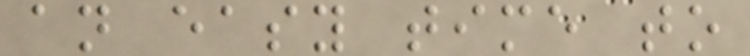an easy time to
